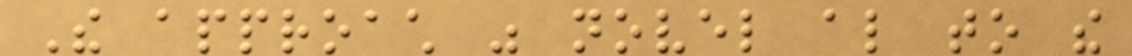The approach was novel also to the
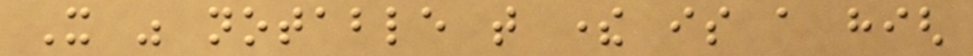It was notable that there is a high
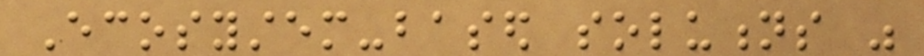Ecosystem-based solutions was
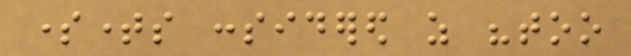sometimes considered as "too
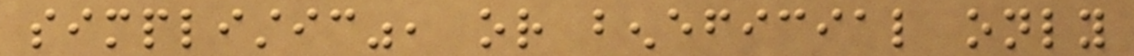simplistic", or beneficial only
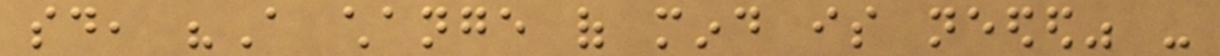said, "A change of mind is needed" -
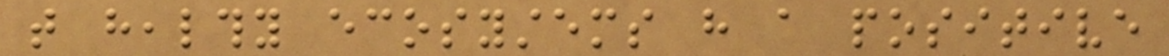that healthy ecosystems have a positive
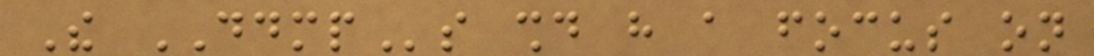The DDMPs should have a focus on
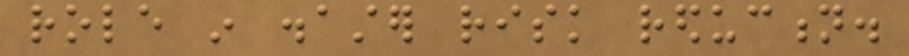role in disaster risk reduction.
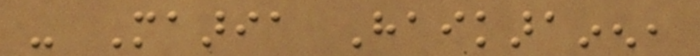- Maaria Haikarainen,
